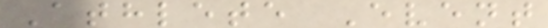Athlete Event
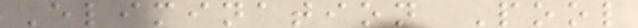Elimination Pool
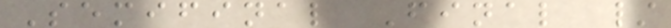Semifinal Final /
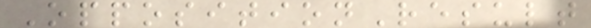OppositionResult
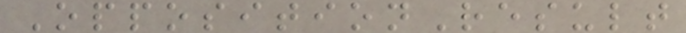OppositionResult
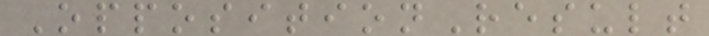OppositionResult
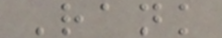Rank
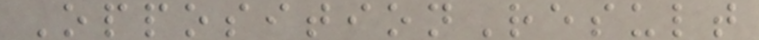OppositionResult
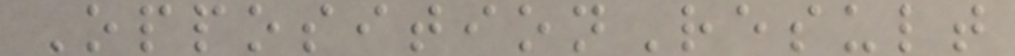OppositionResult
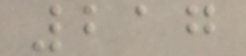217
